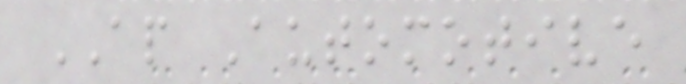AP Automotive
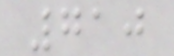710
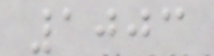1003
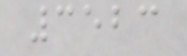3523
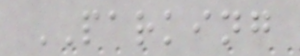PARKING
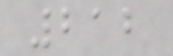212
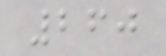260
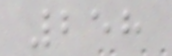258
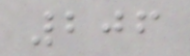206
